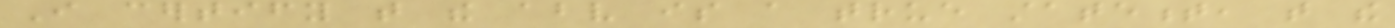I certify that the above is a true statement, that the
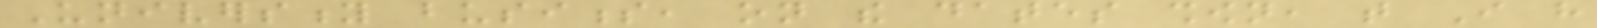University business, on the dates shown, that I have
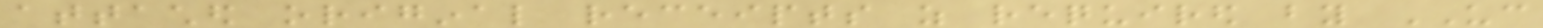attached original receipts as required by UC
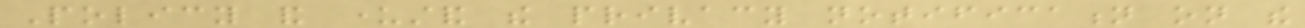Policy and understand the privacy notification on the
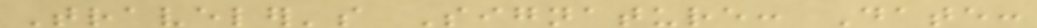Traveler's Signature: Date:
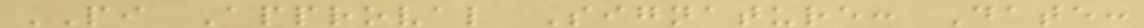PI Approval Signature: Date:
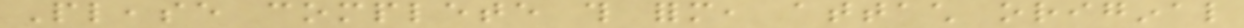Please complete this form, attach original
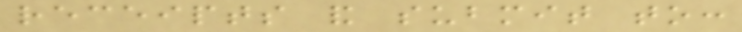receipts and submit to:
